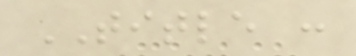TITLE :
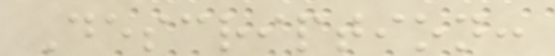Description:
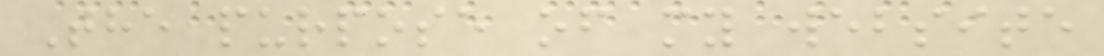The purpose of my website
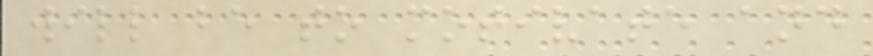will be to motivate and
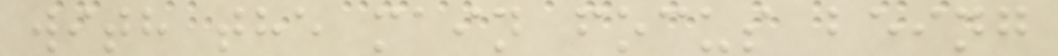with the main focus being
